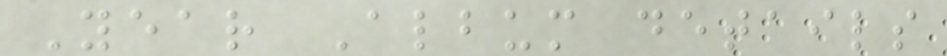Year Album details
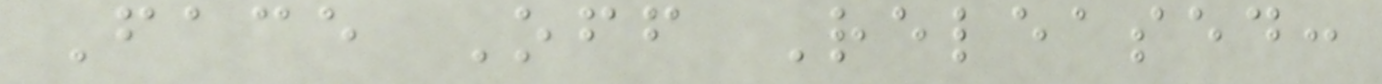Face Off Released:
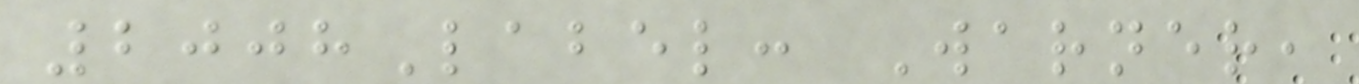2008Label: Warner,
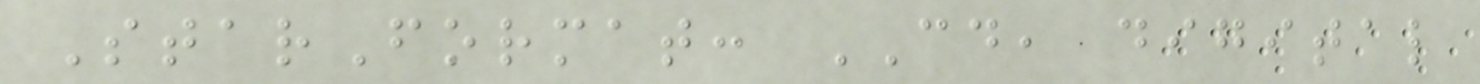StarFormat: CD, digital
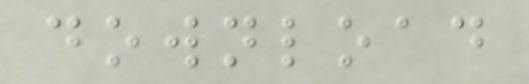download
